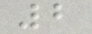2
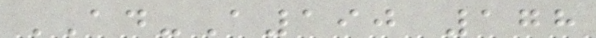AD-A190 178
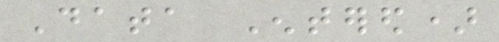Data Entered)
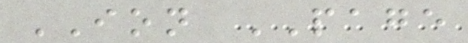ION PAGE
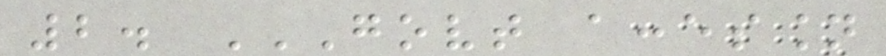2. GOVT ACCESSION
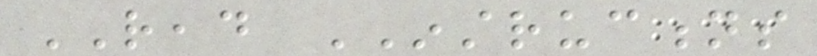READ INSTRUCTIONS
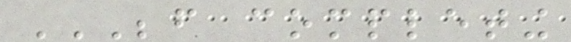BEFORE COMPLETING
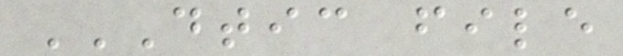DTIC FILE
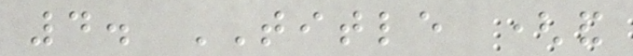4. TITLE (and
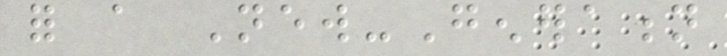for a New-Generation
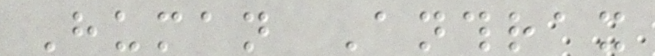Human Anthrax
